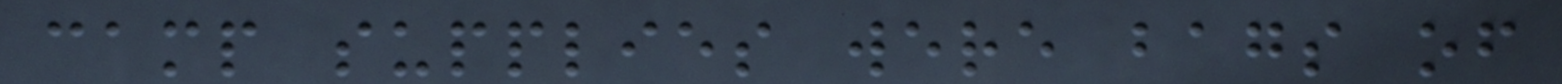camp supplies were bags of
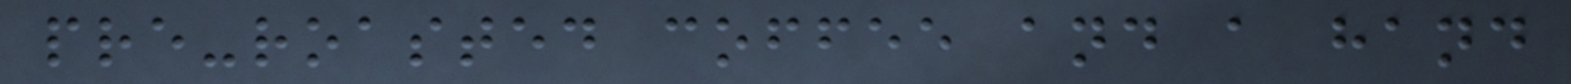pre-roasted coffee and a hand
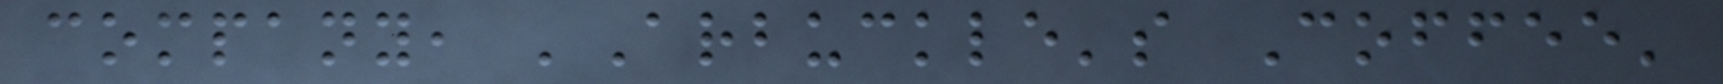company, 'Arbuckle's Coffee'
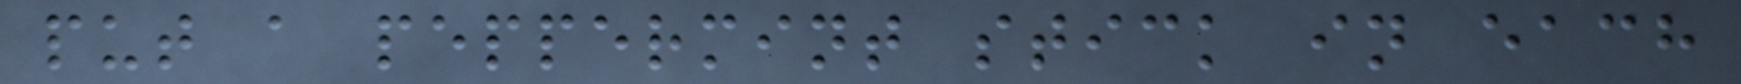put a peppermint stick in each
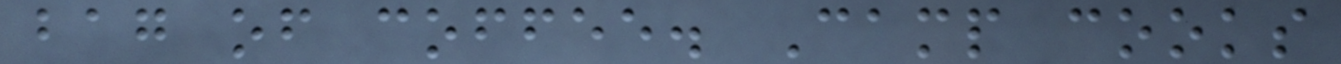bag of coffee. Camp cooks
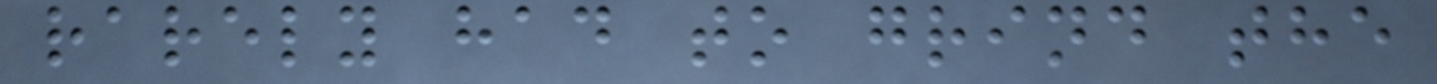rarely had to grind the
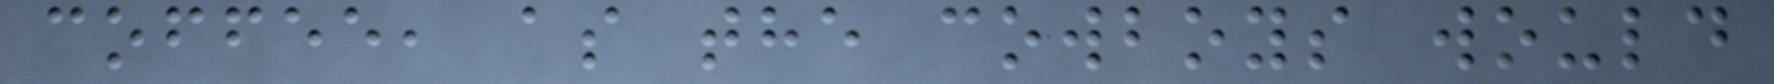coffee, as the cowboys would
